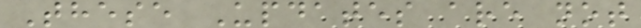These Updates are not
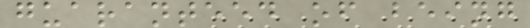guaranteed of being
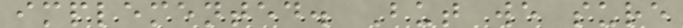implemented. But we sure
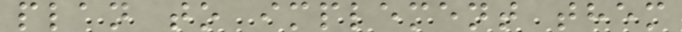plan to implement them
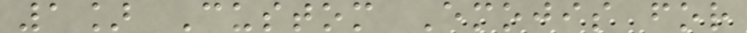1] Custom Emojis for
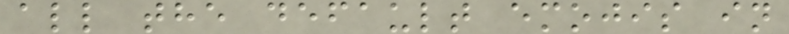all the default emojis in
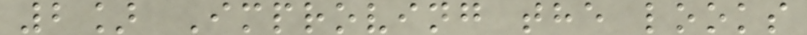2] Improving the looks
